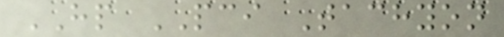HP PCI Tachyon
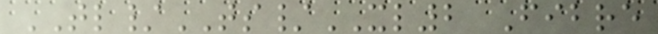TL/TS/XL2 Fibre
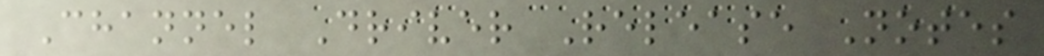Channel Driver Release Notes
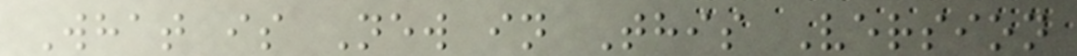What is New in This Version
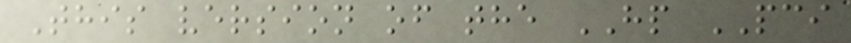This version of the HP PCI
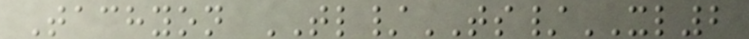Tachyon TL/TS/XL2
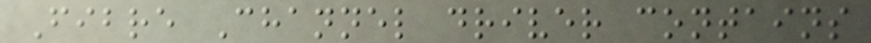Fibre Channel driver contains
